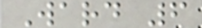Ward 6
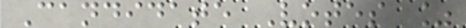Candidate Votes %
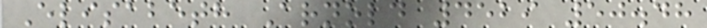Elisabeth Arnold 4529 50.48
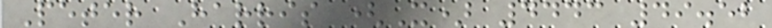Peter Harris (X) 4443 49.52
